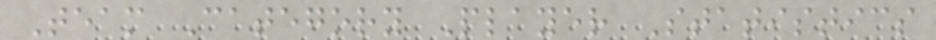Team Category Player Statistics
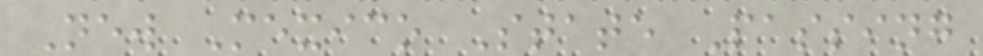New Mexico State Passing
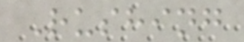Rushing
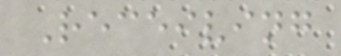Receiving
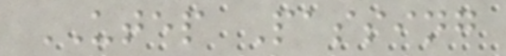UTEP Passing
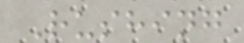Rushing
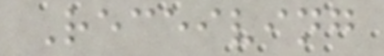Receiving
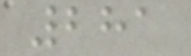281
